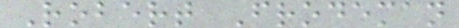Robert Frodeman
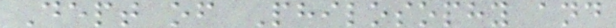Dept of Philosophy and
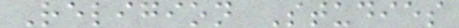Religion Studies
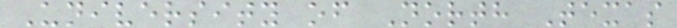University of North Texas
